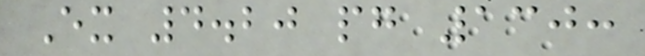Ex 4.20 pg 130:
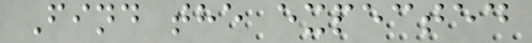Find the expected
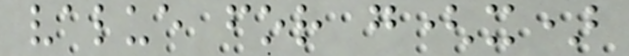value for g(x)
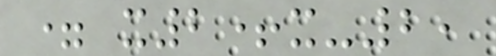= x2+x-2,
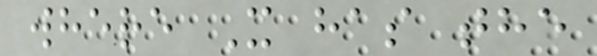where X has the
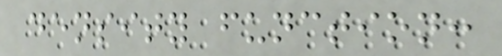density function:
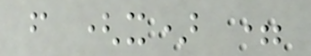f (x) =
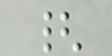{
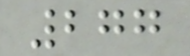277
